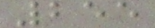255
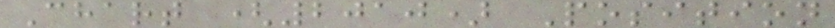Chart (2010) Position
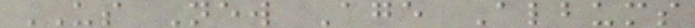US New Age Albums
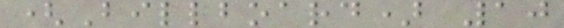(Billboard) 10
